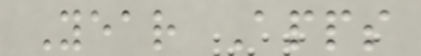Year Apps
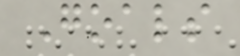Goals
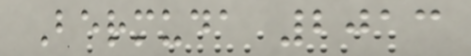Bermuda 2013
